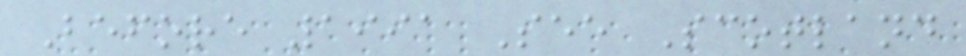Before 1991 See Scotland
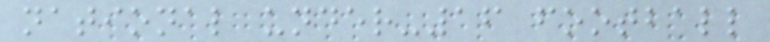national under-16 football
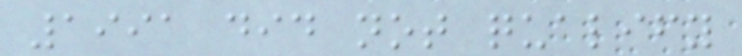1991 did not qualify
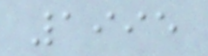1995
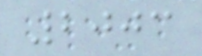2003
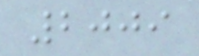2009
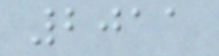2011
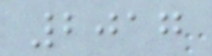2017
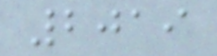2019
